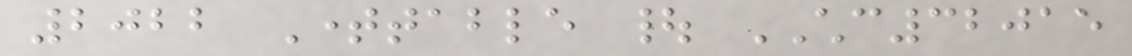2022 Timetable | CHC32015
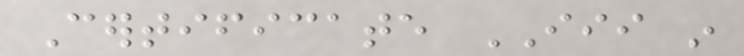Certificate III in
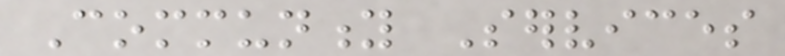Community Services
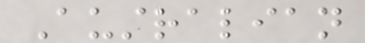Australian
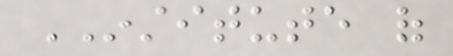INSTITUTE of
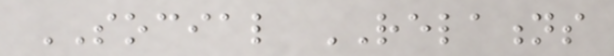SOCIAL RELATIONS
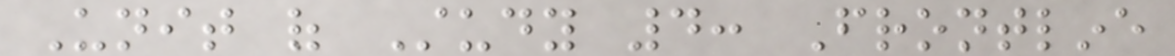Unit of Study 4: Frontline
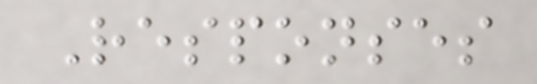Responses
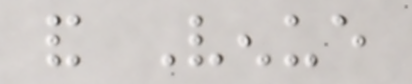and Venue
